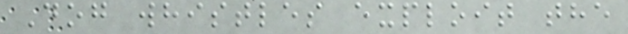Dog whistles exploit the
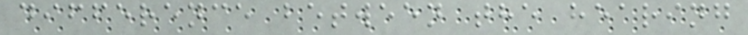difference between the hearing
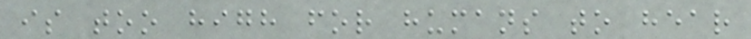is too high for humans to hear
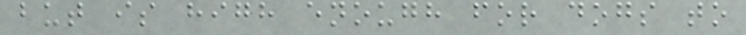but is high enough for dogs to
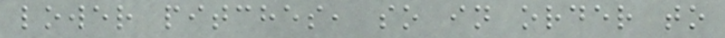lower pitches, so in order to
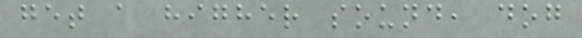get a higher sound, dog
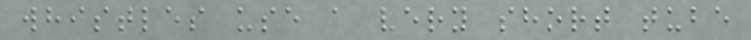whistles use a very short tube
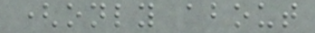(only about
